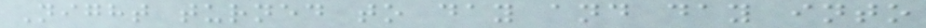Night turned to day and day into
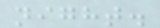night.
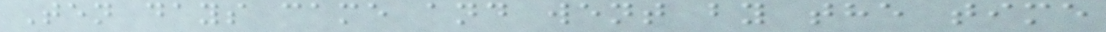Ten days came and went by the time
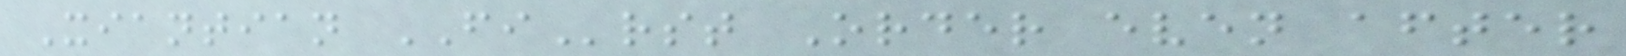Xiantian FIrst Order even after
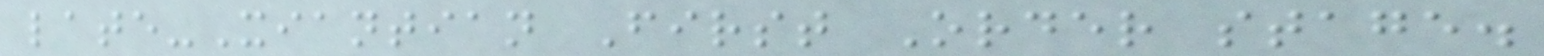late-Xiantian First Order stage.
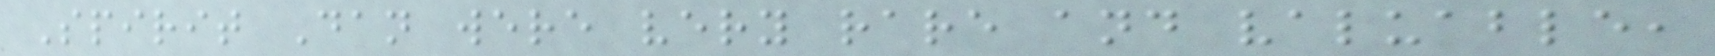Spirit Dan were very rare and valuable,
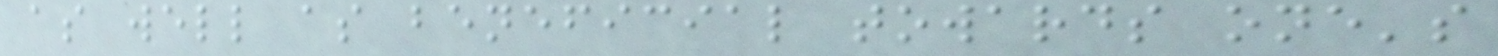as well as beneficial towards one's
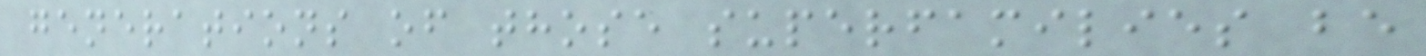generations of those superfamilies be
